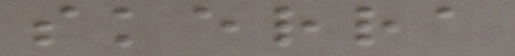skerra
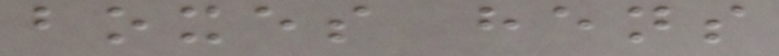boxes hens
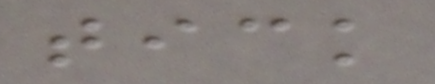tick
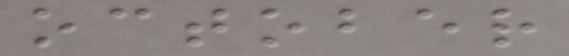october
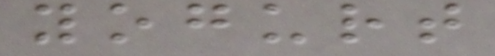yogurt
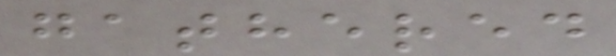gathered
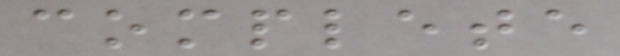complete
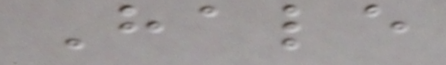Hale
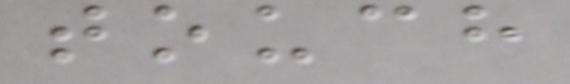touch
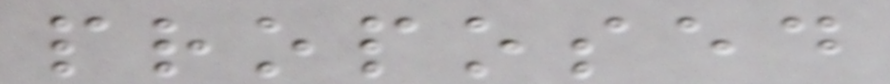proposed
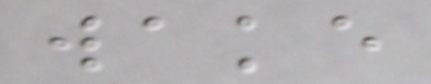wake
